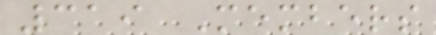319 Members
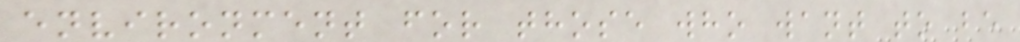environment for those who want to be
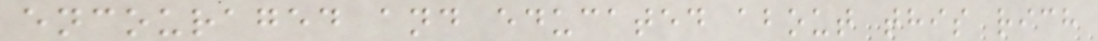encouraged and educated about this rich
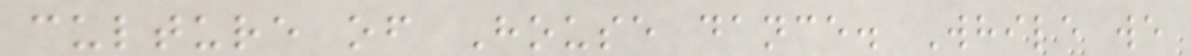culture of House dance. While we
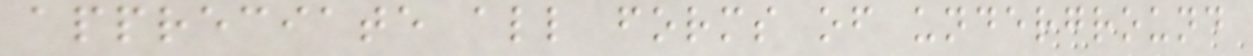appreciate all forms of underground
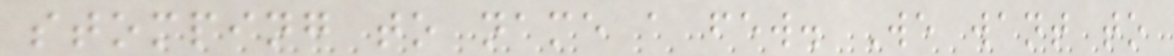stomping to name a few. We want to
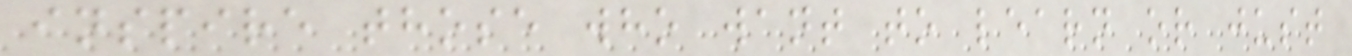inspire those who want to learn or just
